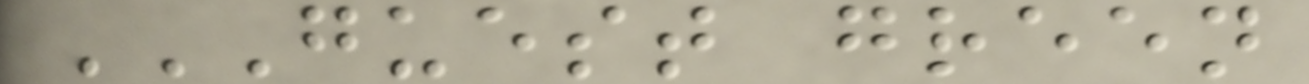GUEST GREEN
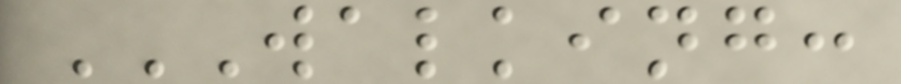WALKING:
